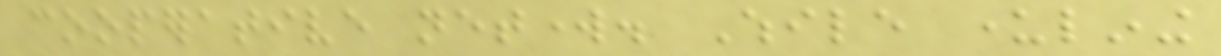cooperative network. While underlining
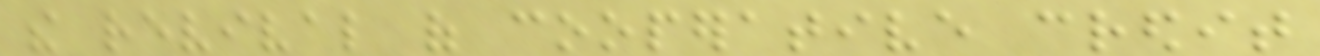the revival of cooperative credit
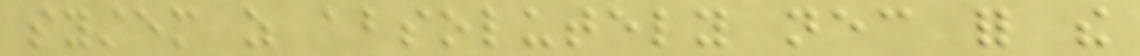system as absolutely necessary for the
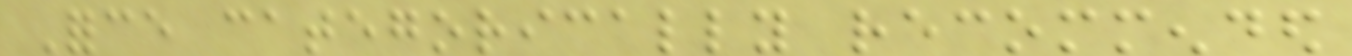Force categorically recommended
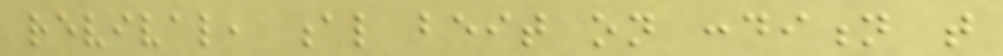revival, al beit on condition that
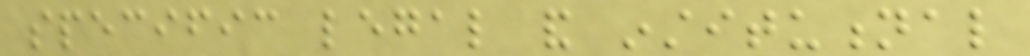specific legal and institutional
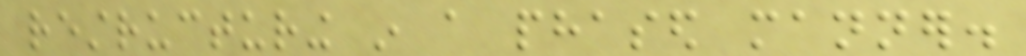restructuring in a phased manner.
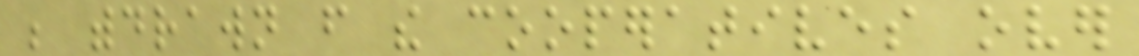be withdrawn from the cooperatives over
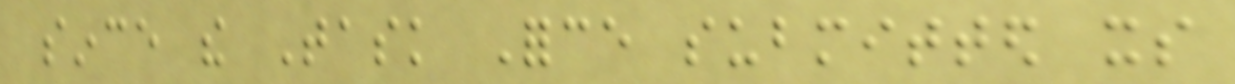since the Task Force submitted its
